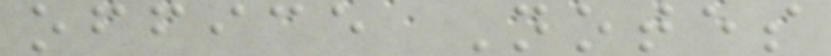office Notes
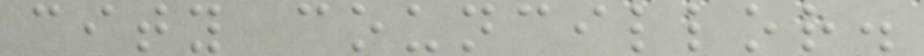city councillor.
